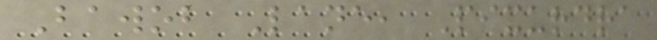Bawob Lane, Pixurdra
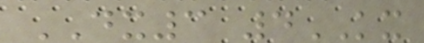DX3 4KX
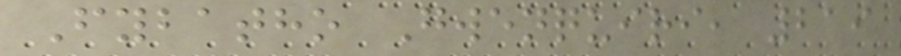Fybatho Gwenquiri, 219
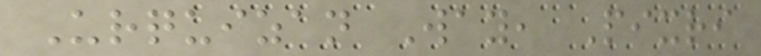Urquizan Way, Pixri
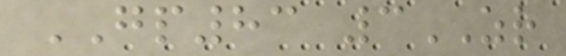GP83 3ZR
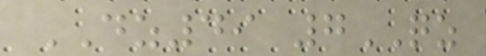DZ49 7QZ
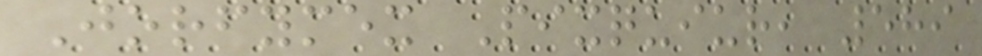Jorfymex Pixquiur, 589
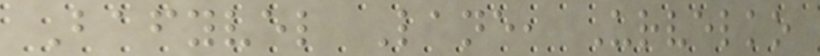Bafyvel Lane, Urvelko
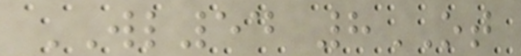WL54 8OT
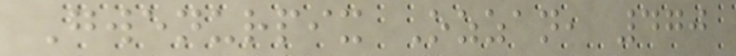Gwenurpix Ozzan, 470
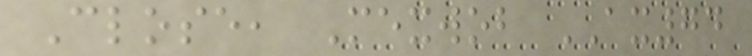Close, Mexwob AX74
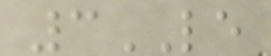3LE
